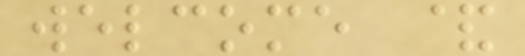welcome &
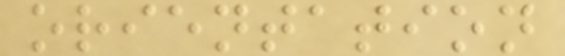orientation
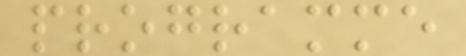programme
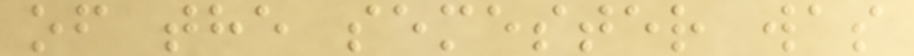of the semester was
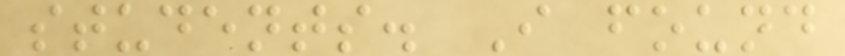students. I found
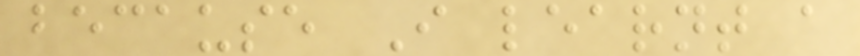because I learnt a
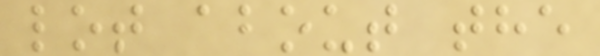lot about the
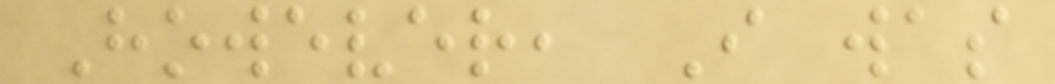However, I was
